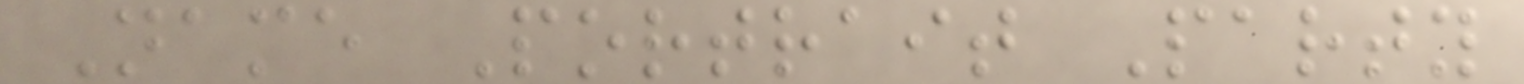Name Portrait Party
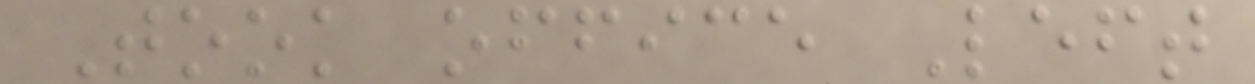Took office Left
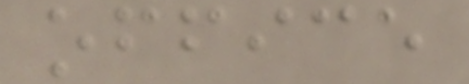office
